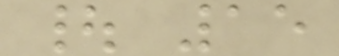| 15
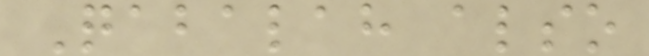Qabalah also
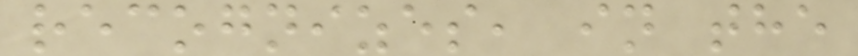recognizes, in the
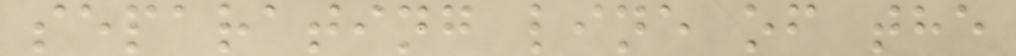separating line of the
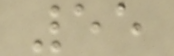55
